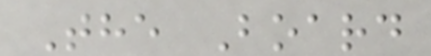The Board
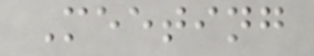Meeting
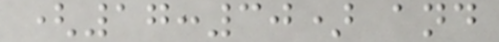(17:30) and
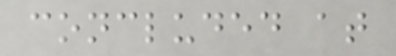concluded at
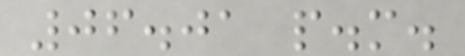06.01 p.m.
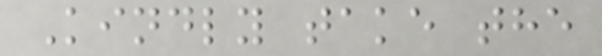Kindly take the
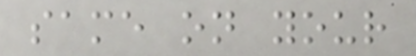same on your
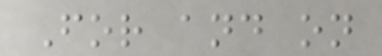For and on
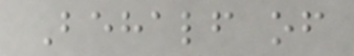Behalf of
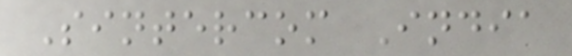Sintercom India
